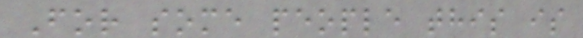For some people this is
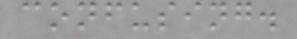confusing.
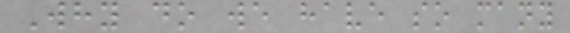Why do we have so many
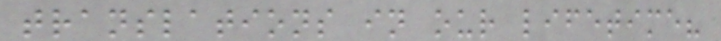translations in our lifetime?
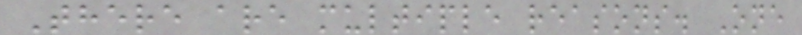There are multiple reasons. One
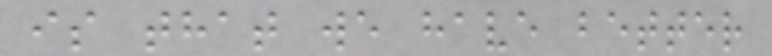is that we have better
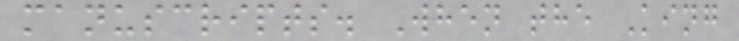manuscripts. When the King
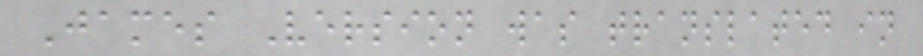James Version was translated in
